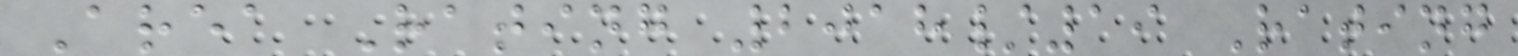Area Rating 2018/19 Rating
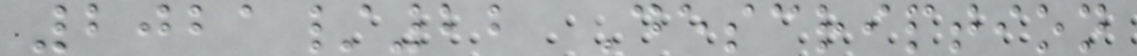2021/22 Description
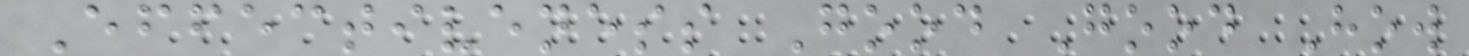Effectiveness Good Good How
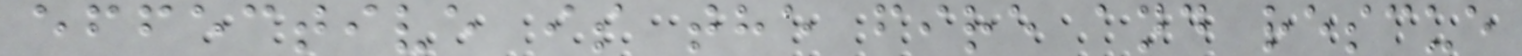effective is the fire and rescue
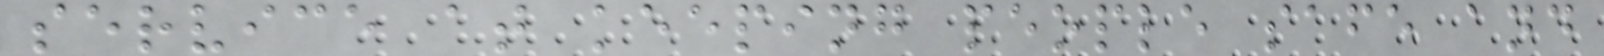service at keeping people safe and
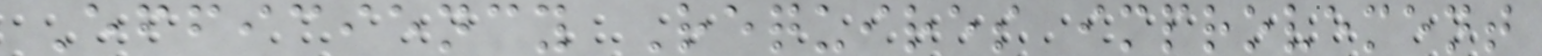Efficiency Requires improvement
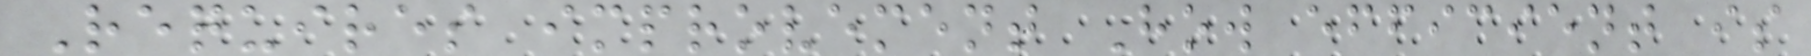Requires improvement How efficient is
